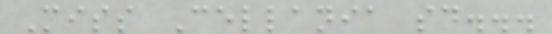Miss Cellania said...
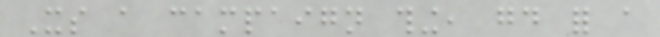Its a campaign thing, good for a
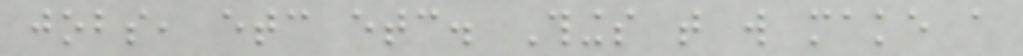jobs, etc etc. Things that will make a
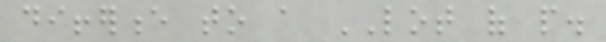difference to a LOT of people.
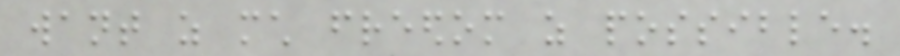want as much freedom as possible.
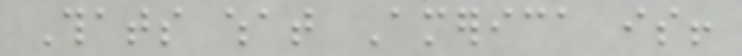Thats what America is!
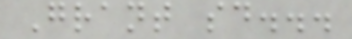Grant said...
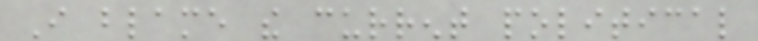I blame the current political
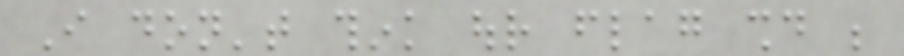I don't think our flag should be
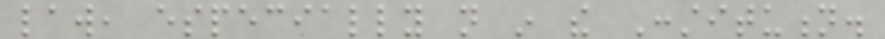law, especially not in the Constitution.
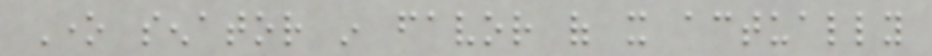One senator in favor of it actually
